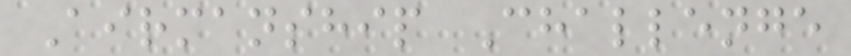Airmanship Challenge
